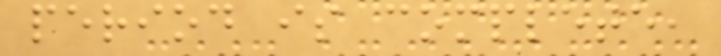period is complete,
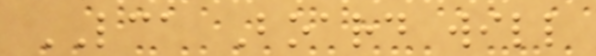LCA Board will
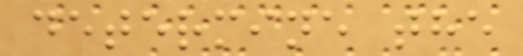determine the
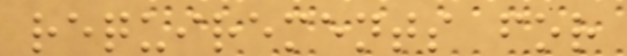requirements for
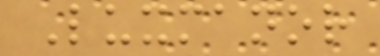Luxmanor
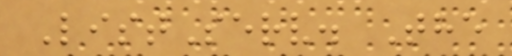ListServ. The
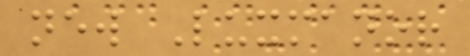new Luxmanor
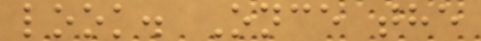look. Once the
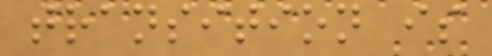transition is
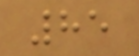85
